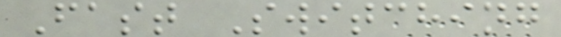Fast Switching
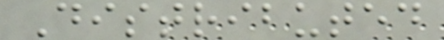Distributed
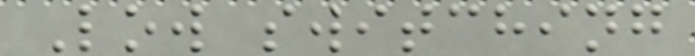Low switching
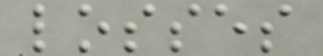losses
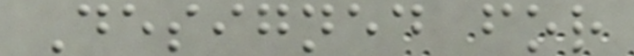Designed for
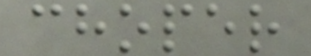choper
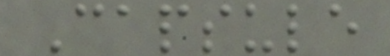Capsule
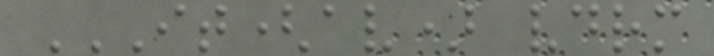IT(AV) VDRM
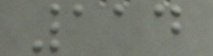114
